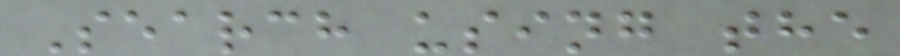Search using the
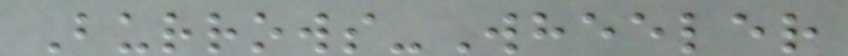Burrows-Wheeler
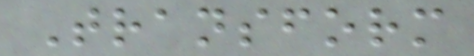Transform
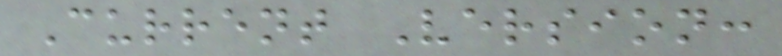Current Version:
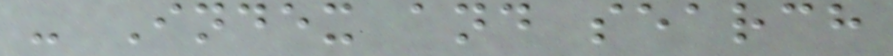- Index and search
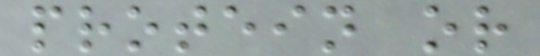protein or
